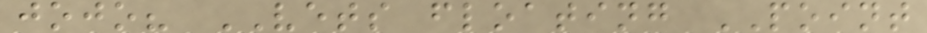jojo? VETS floating POINT
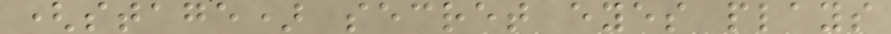(stage) secret eyes plays
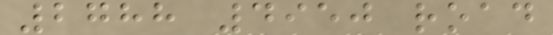2788 4950 road
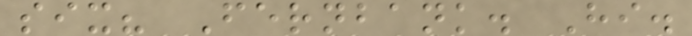six? Fernbank. Hi.
